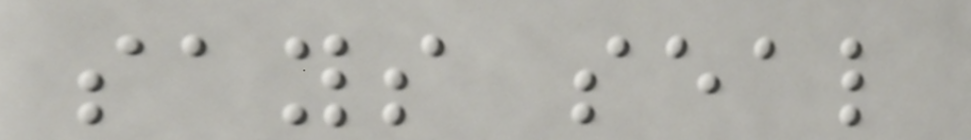says seal
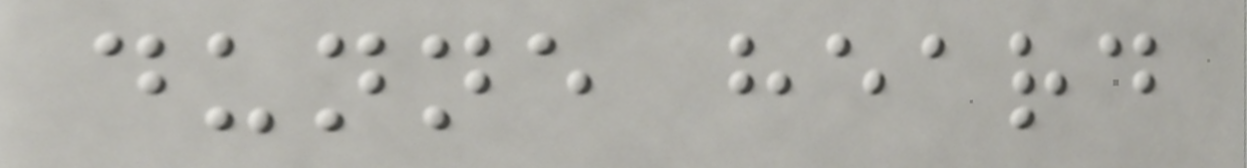dunne heard
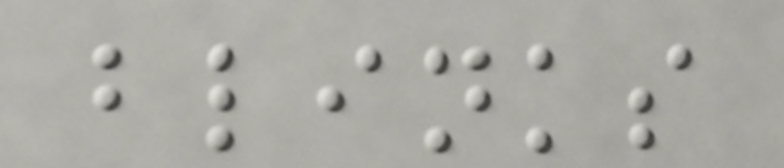blinks
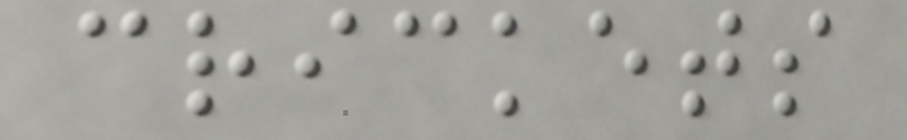crickets
